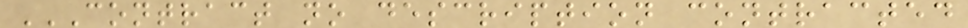CONTRACT NO DESCRIPTION CONTRACTED
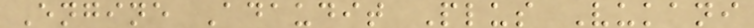Engine Adaudit Plus Vukani
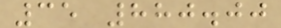35 880.00
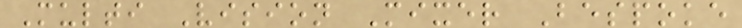Multi Vision Mixer Bespoke
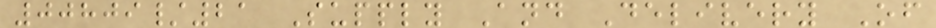00809/21 Supply And Delivery Of
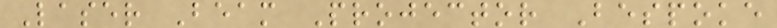Laser Beam Projector Bespoke
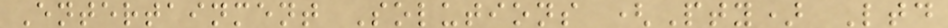Entertainment Solutions (Pty) Ltd
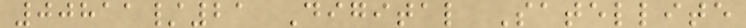00811/21 Digital Satellite
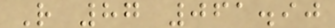R 87 061.90
